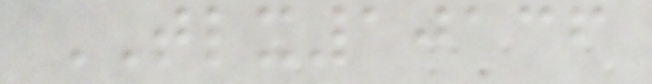TLX10136
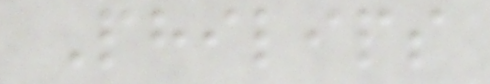Philips
